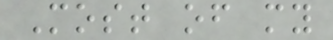Most of my
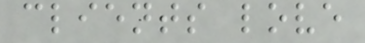clients love
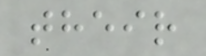their
